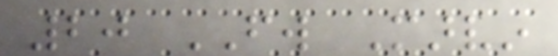20 FW Marvin
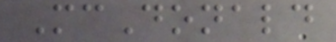McDonald
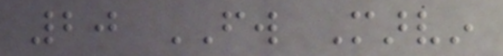20 FW Marvin
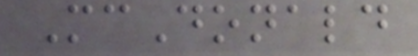McDonald
